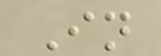In
